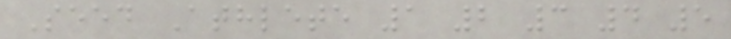Seed Athlete 1 2 3 4 5
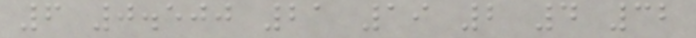6 0.500 21 19 2 4 32
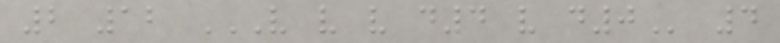2 12 V V V D4 V D0 4
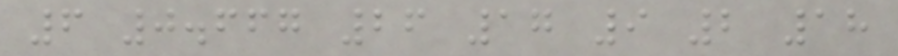6 0.667 26 17 9 2 18
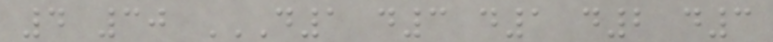4 30 D1 D3 D1 D2 D3
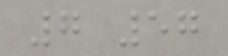7 57
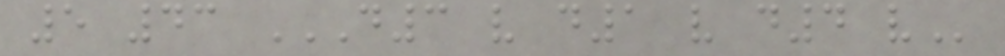5 43 D3 V D1 V D4 V
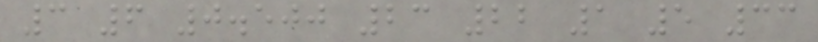3 6 0.500 23 22 1 5 33
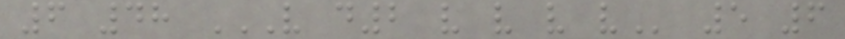6 48 V D2 V V V V 5 6
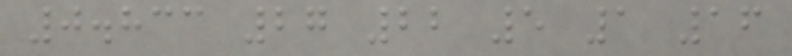0.833 27 22 5 1 16
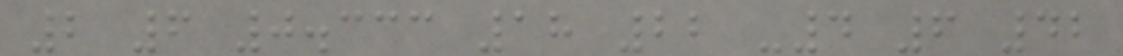2 6 0.333 18 22 -4 6 42
